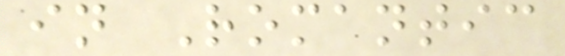in Romantic
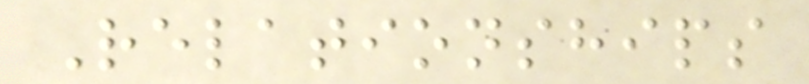Relationships
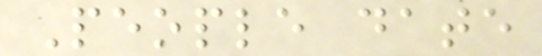People date
